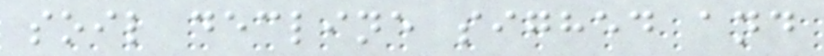soil decline sighed and
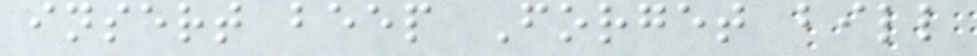insert beep Forget bill
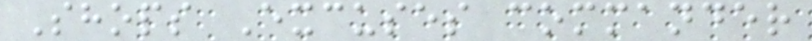Shops Excuses commander
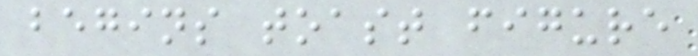begins toast figure
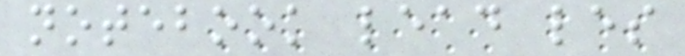notebook lead les
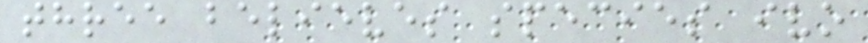three believes species ivo
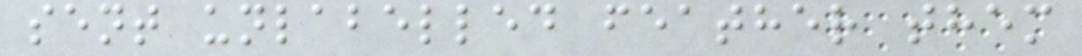sent unlabelled feather them
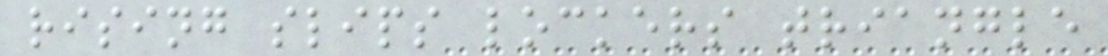rising slips lockers triangle
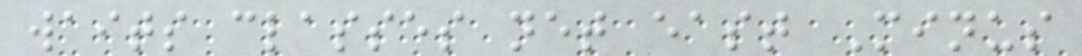waits classes net east Minus
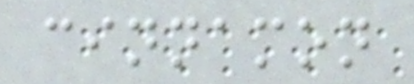cinnamon
